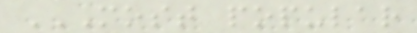MOST POPULAR
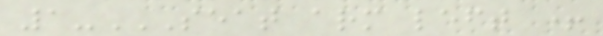1-SEAT ARM LEFT +
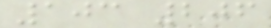103 206
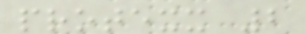protexx 2
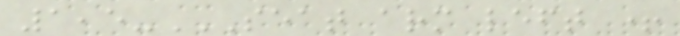1,5-SEAT ARM LEFT +
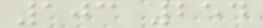103 254
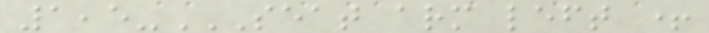1,5-SEAT ARM LEFT +
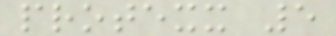protexx 5
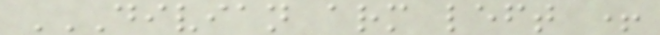DIVIAN ARM LEFT +
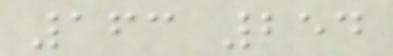163 254
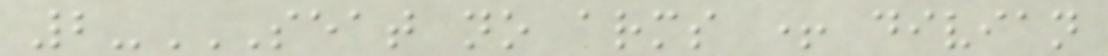2-SEAT NO ARMS + DIVIAN
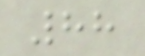88
